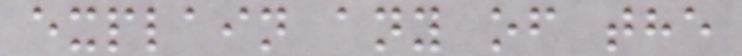explain any of the
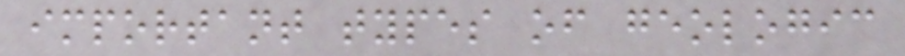important types of geologic
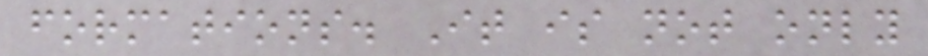formations. It is not only
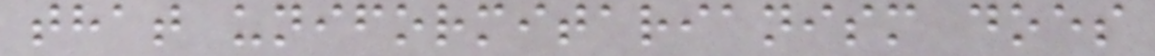that uniformitarianism does
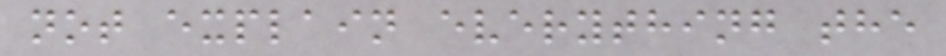not explain everything the
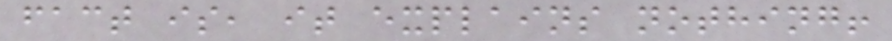fact is, it explains nothing!
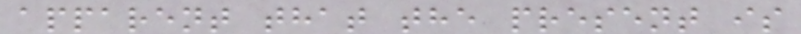apparent that the present is
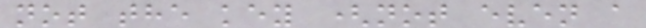not the key (not even a
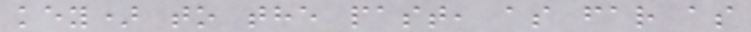key) to the past, as far as
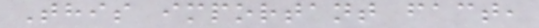This important fact,
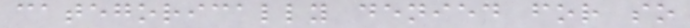categorically denied for so
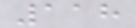118
